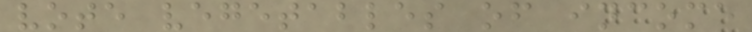vote vegetables of income
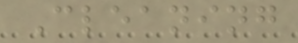Cleaning
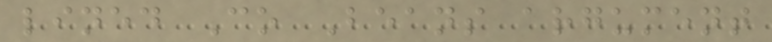lined Co Beans argument
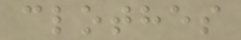clothes
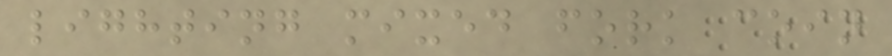lighting mixed fork coin
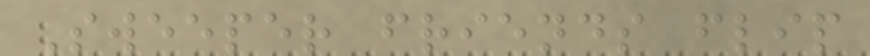Sweeper friends flip
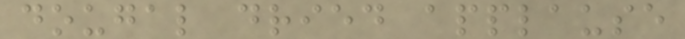dougal dried applause
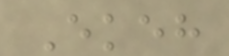Ekeh
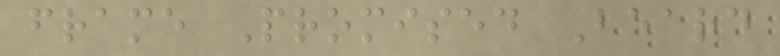frame Promised Beard
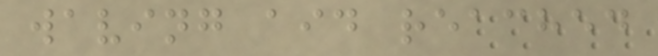waving aid reached
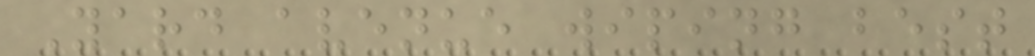Yard avenue wiping best
